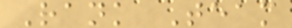Rank Team
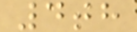4th
